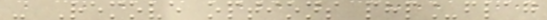- Remove options php_flag
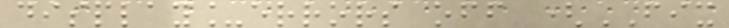display_errors off (FIX
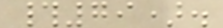#79).
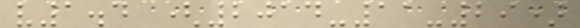v1.4 (2014-11-29)
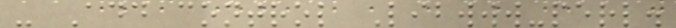- Add control Libwww-perl.
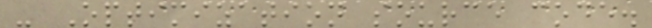- Optimization source code.
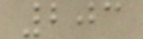203
